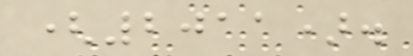(2011).
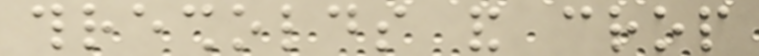thresholds and crop
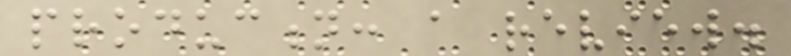production: a review.
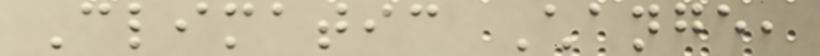Climatic Change,
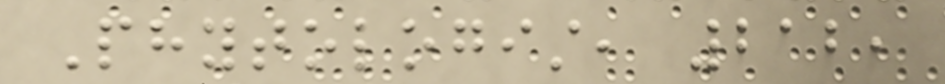Phytologist, 212,
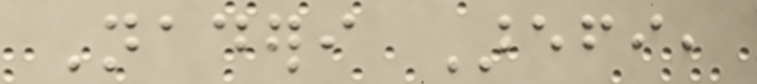Naderi Arefi,
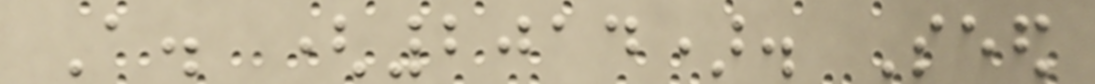A. (2014). Seed
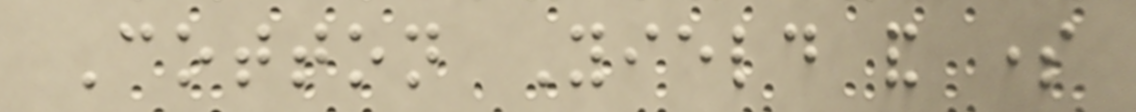Cotton Yield and some
